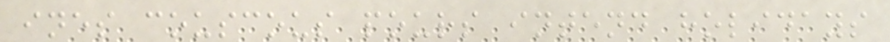ines couscous pours intend holidays
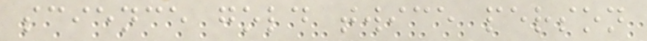science gold twice person
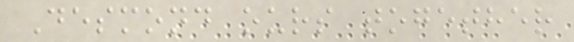Desmond ours together
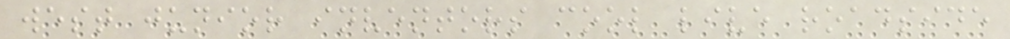west junior inventors cool live roadside
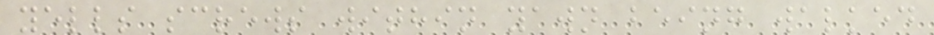yells screws within yawn being walked
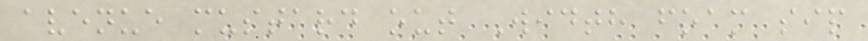avenue mustard out Width foam sip
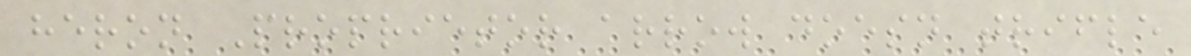heron Proprietor arrow doesn trifle
